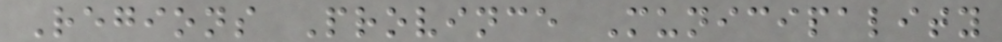Regions Province Municipality
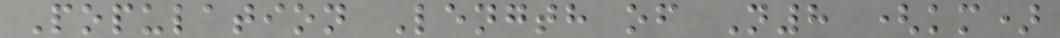Population Length of N8 (km)
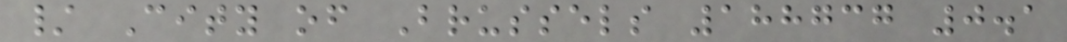/ City of Brussels 188737 0.1
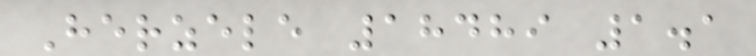Herzele 18489 1.1
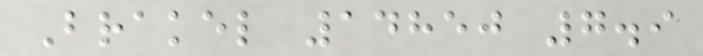Brakel 14850 7.9
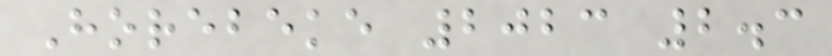Horebeke 2023 2.3
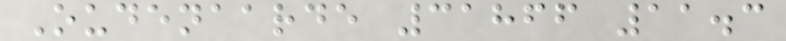Oudenaarde 31866 11.3
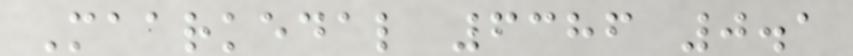Maarkedal 6386 0.1
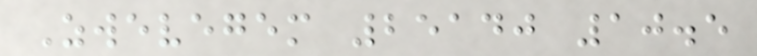Zwevegem 25140 10.5
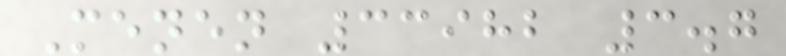Menen 33982 3.7
